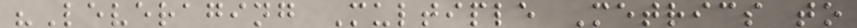"Leveraging Multiple Metrics to
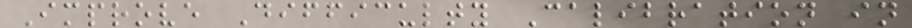Improve Difficulty Calibration in
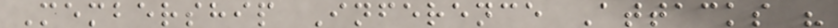Membership Inference Attacks "
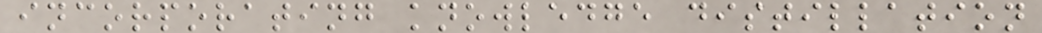incorporating knowledge distillation
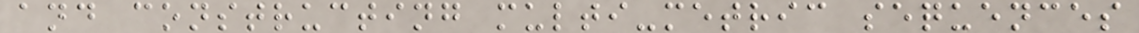and constructing multi-metric sequences
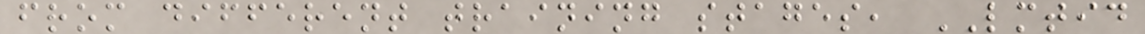from different training stages, LMTID
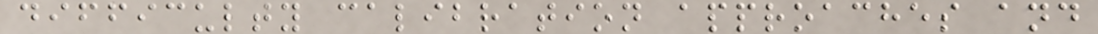difficulty calibration approaches and
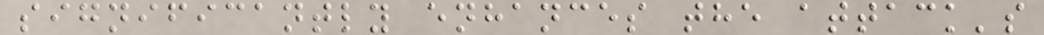significantly enhances the attack's
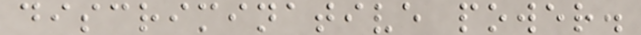discriminative power.
